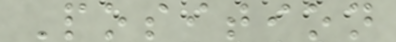Position
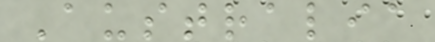Australia
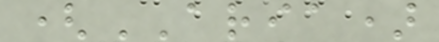(ARIA)
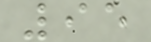95
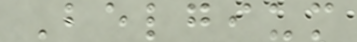Belgium
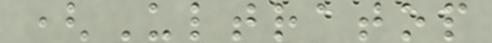(Ultratop
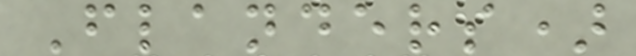Flanders)
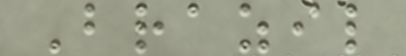Brazil
